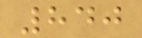840
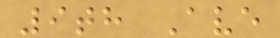9th Ave
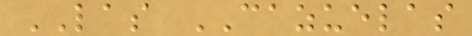LAS CAZUELAS
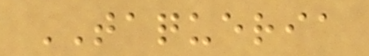TAQUERIA
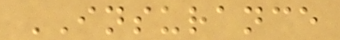INSURANCE
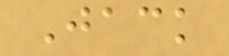Jack
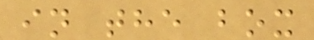in the box
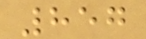857
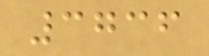3736
